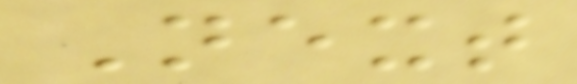Next
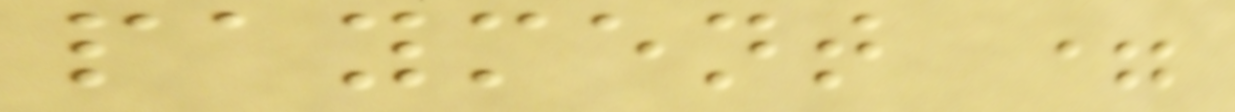payment =
